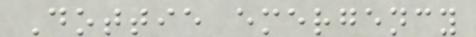Dottie emergency
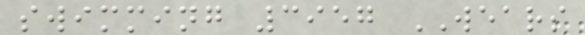swimming 3957 WEARS
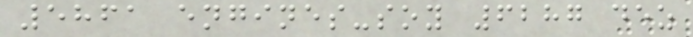5861 engines-soy 6287 dez
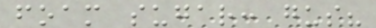foam sugar: gus?
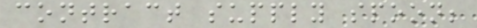contract supply spoon;
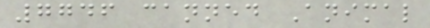7746 canned Animal
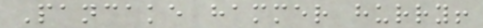Pancake hammer hurry!
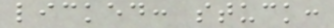licked: stuck:
